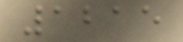1215
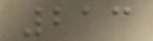213
